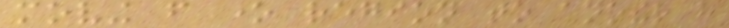moving from one region to another have
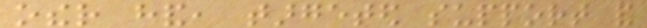other hand, targeted support and
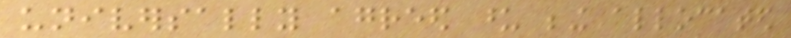universally agreed upon being allocated
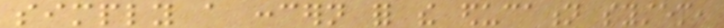simply a concern for the education system,
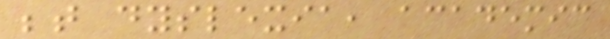between dyslexia, academic
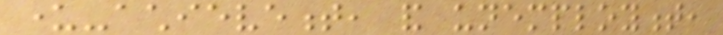under-achievement, and unemployment,
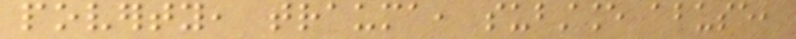poverty, trauma, substance abuse,
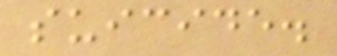suicide.
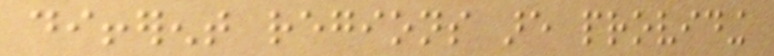different regions are providing
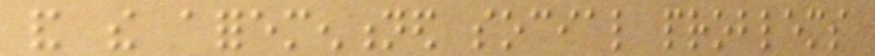and the aforementioned social problems
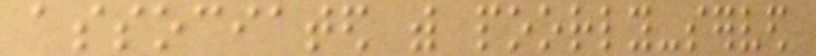associated with poorly-served
